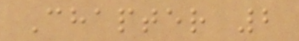Chapter 2
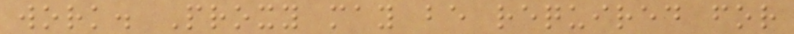work. Proxy may be required for
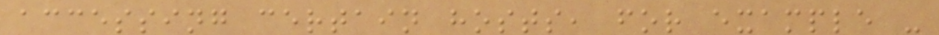accessing certain hosts, for example -
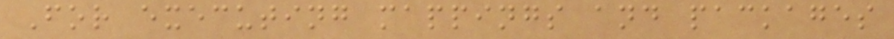For executing mappings and packages
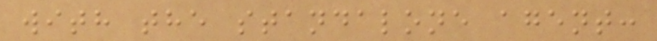with the standalone agent:
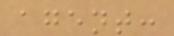agent:
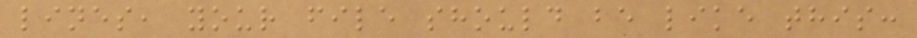lines, your file should be like this:
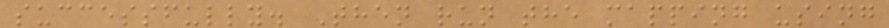successfully. Then run the mapping using
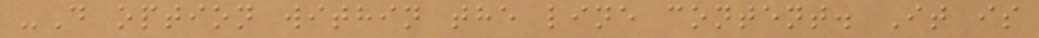-D option within the line content. It is
